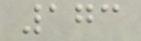173
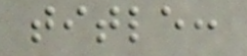title:
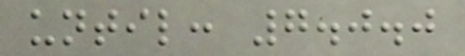until: 7.0.0
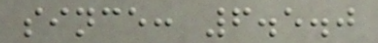since: 6.5.0
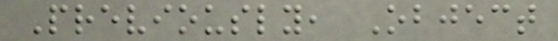Previously, Object
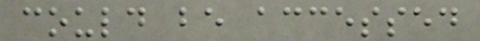could be accessed
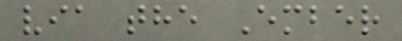via the Ember
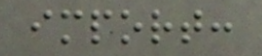import:
